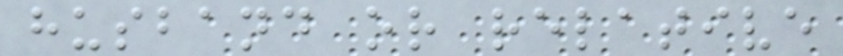husband or relative
